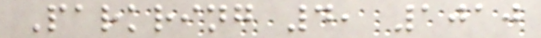Parkring 4, 1010
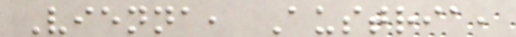Vienna, Austria,
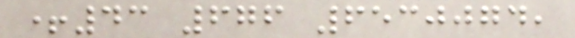+43 676 6530074,
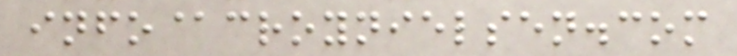info@croynielsen.com
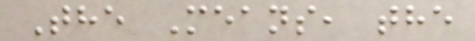The Means, the
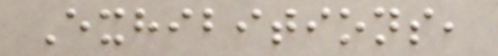Exhibitions,
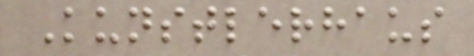Kunstlerhaus
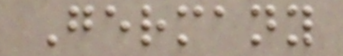Germany
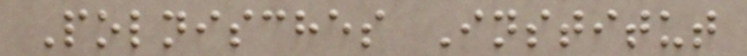Polnisches Institut
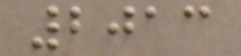2013
